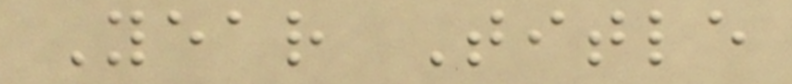Year Title
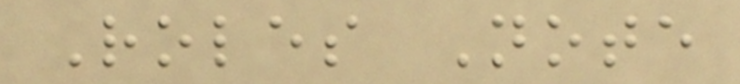Roles Note
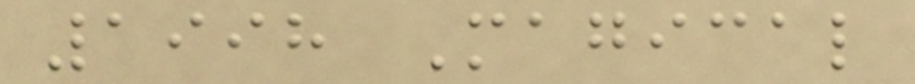1998 Magical
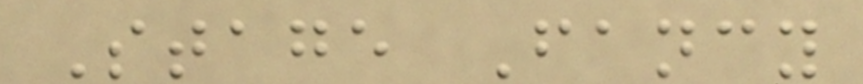Stage Fancy
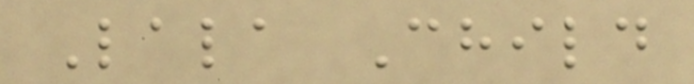Lala Child
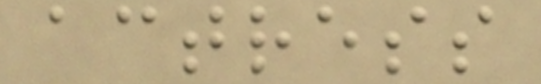actress
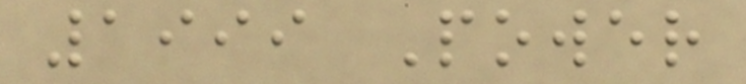1999 Power
